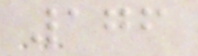176
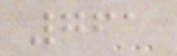761
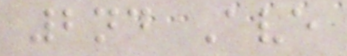2nd Ave
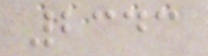2343
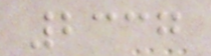2337
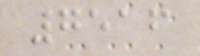7516
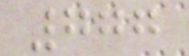777
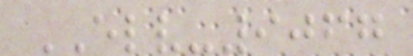ELV-9067
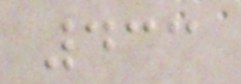433
